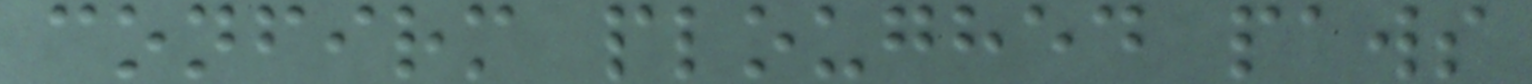confirm ploughed paws
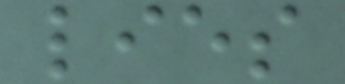lies
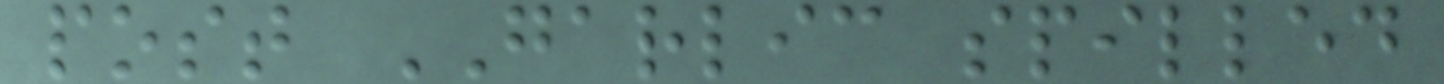post GARLIC spilled
